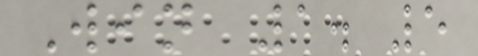Win 1. 5
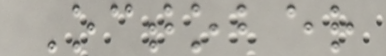October
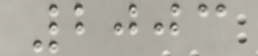2003
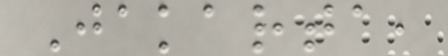Jakarta,
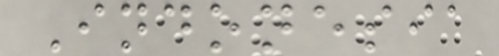Indonesia
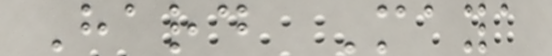Hard Maya
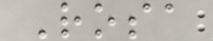Rosa
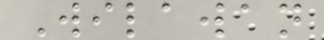Wilawan
